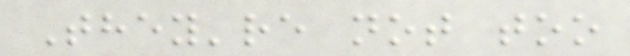They're not too
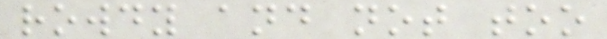rowdy and not too
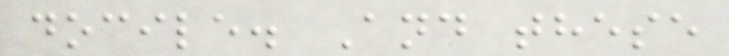docile. And these
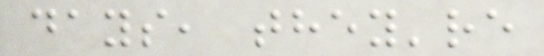days, they're
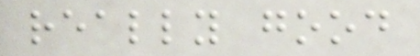really good
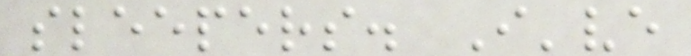sleepers. I've
